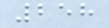258
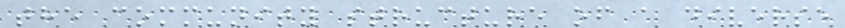the community structure of a diverse
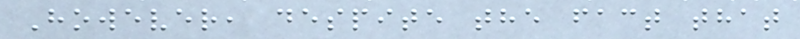However, despite the fact that
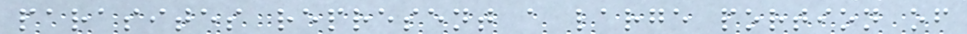parasites represent a large portion of
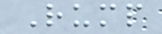Rump
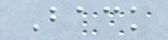Back
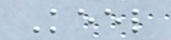Keel
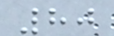80
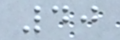40
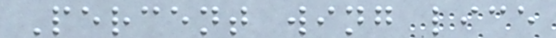Percent wing lice
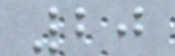20
